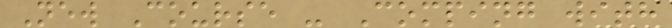New Course - Comping with
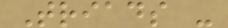Triads -
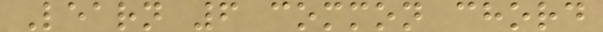Learn 6 common chord
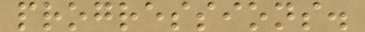progressions.
